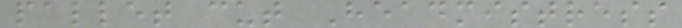pallet cut Headmistress
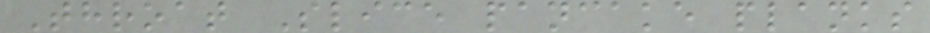Throat Slice pancake planks
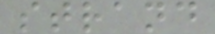strand
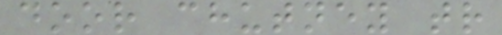door chutney tr
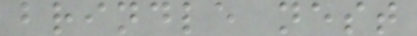brindle nest
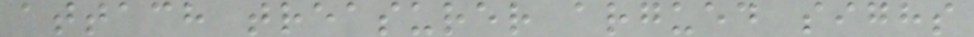attach treasurer argued sighs
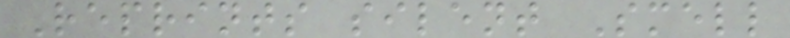Reprints silent Smell
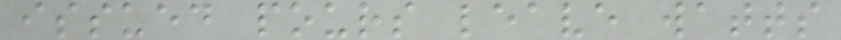issued pours leave watts
